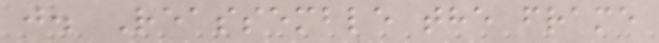j. Reassemble the frame
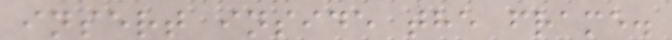insert inside the frame.
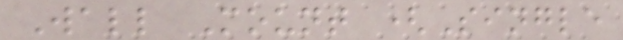Wall Mount (Single
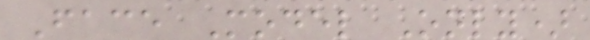Face Model Only)
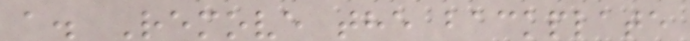a. Remove the backplate
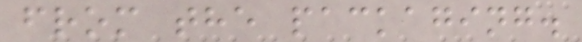from the packaging.
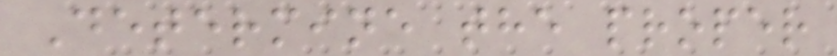Determine the proper
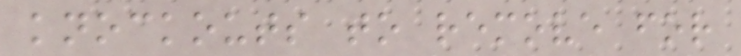knockouts to remove for
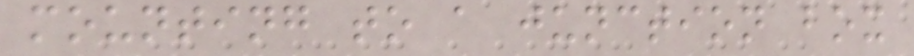mounting to a junction box
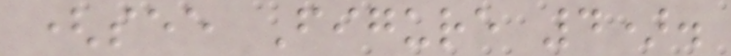(see Figure 4).
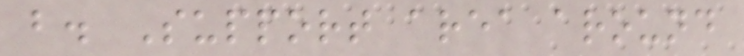b. Support area around
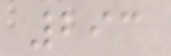293
